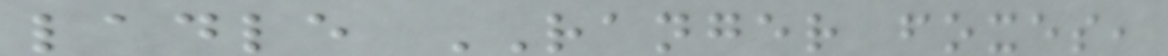ladle RANGER foxes,
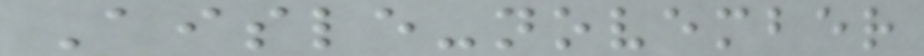Aisle-november
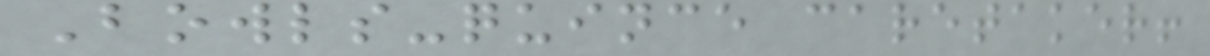Bowls-quince caretaker!
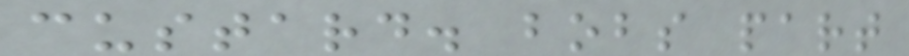custard. bobs part
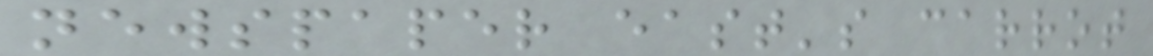newspaper east's carrot
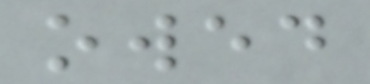owed
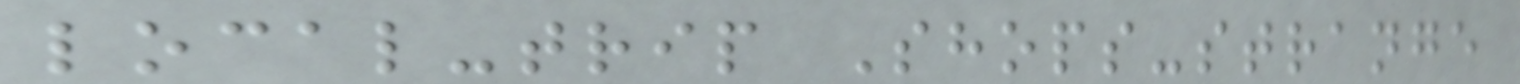local-trip Shops-strange
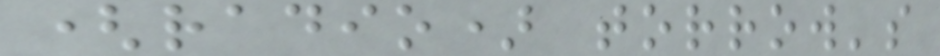(radio) torrow's
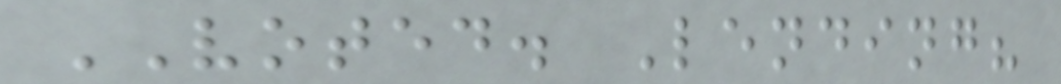VOTED. Lending?
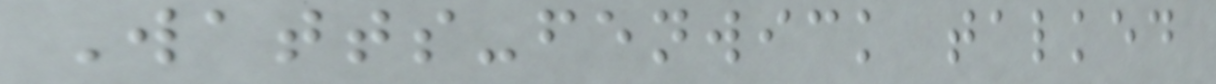Watts-fenwick talked
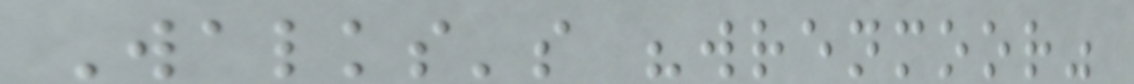Walks's "wrenmoor"
